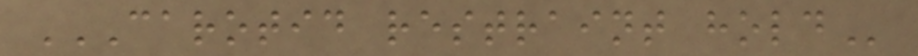CAROTID RESTRAINT HOLD
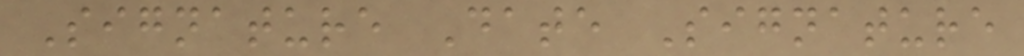Signature Date Signature
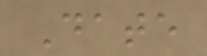Date
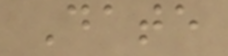Date
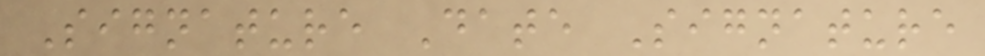Signature Date Signature
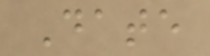Date
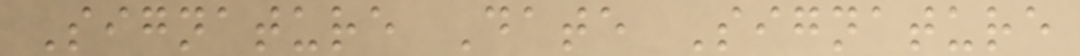Signature Date Signature
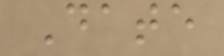Date
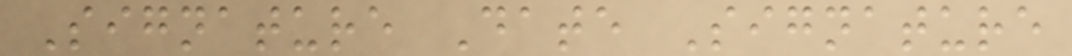Signature Date Signature
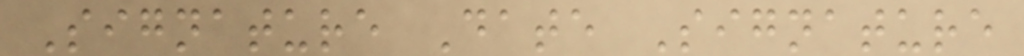Signature Date Signature
